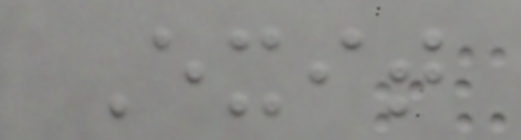Exit
